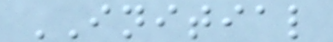INITIAL
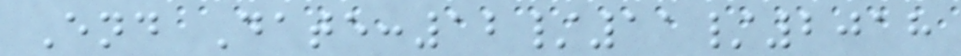End Date:12/11/2018
